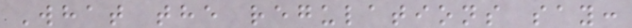What the regulations say:
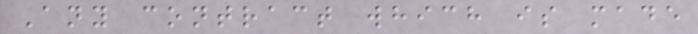Any contract which is made
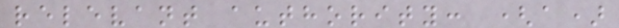relevant authority: (a)
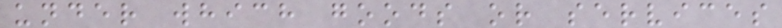under which goods or services
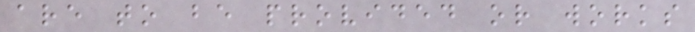are to be provided or works
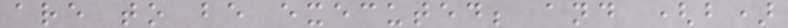are to be executed; and (b)
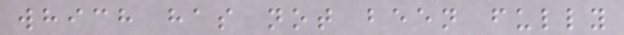which has not been fully
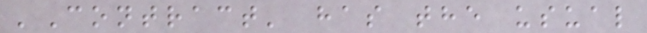'Contract' has the usual
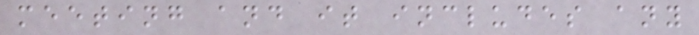meeting and it includes any
